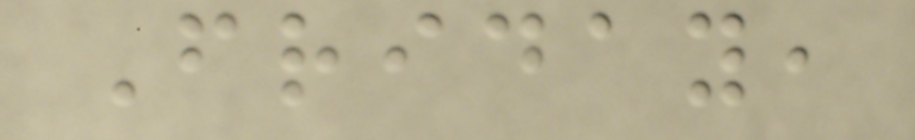Friday,
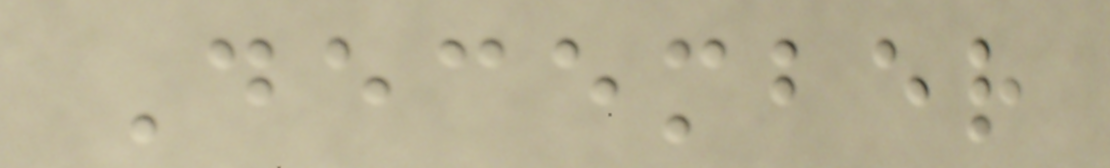December
